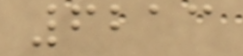6213
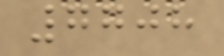7708
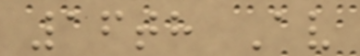16th Av
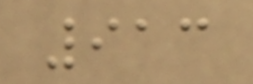913
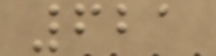621
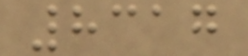8317
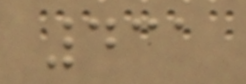431
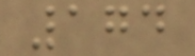174
